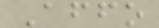Affo
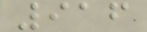916
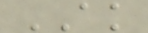AK
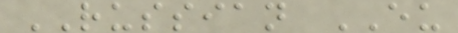RUSSIAN EU
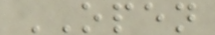OPEN
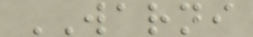WARNI
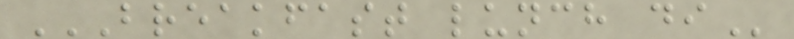BREAKFAST LUNCH DI
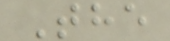The
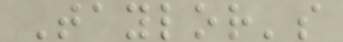Taylor's
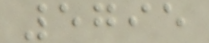5795
